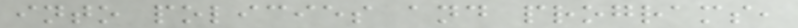into policies and programs,
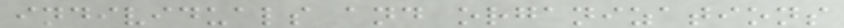individuals and organizations
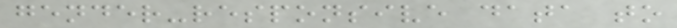gender-responsive data to
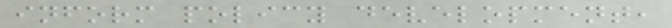inform policy development,
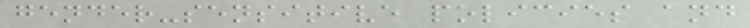gender-sensitive policies and
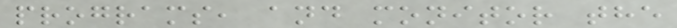programs, and monitor the
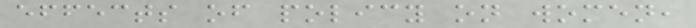effects of policy on women,
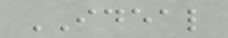IDEAL
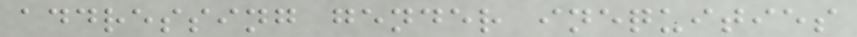addressing gender inequities
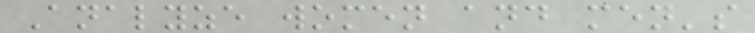Analyze women and men's
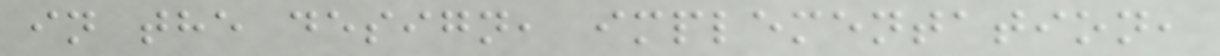in the design, implementation,
